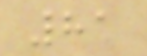81
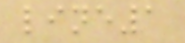line1
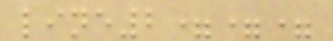line2===
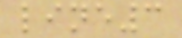line3
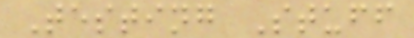Testing Stuff
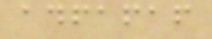adfafaf
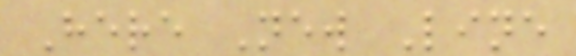Here New Line
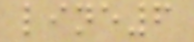line6
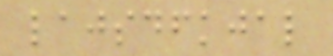lajsdfkjal
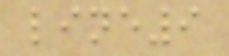line9
